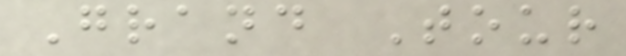Grand Tour
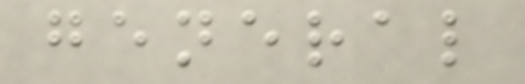general
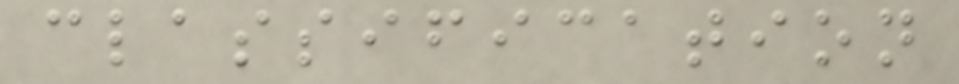classification
